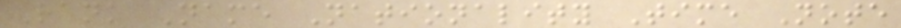Rank Name Nationality Time Note
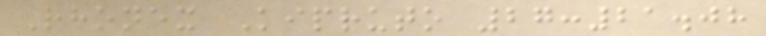Rhonex Kipruto 27:21.08
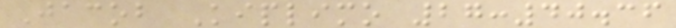Jacob Kiplimo 27:40.36
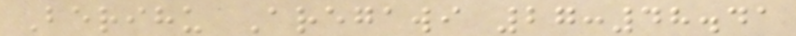Berihu Aregawi 27:48.41
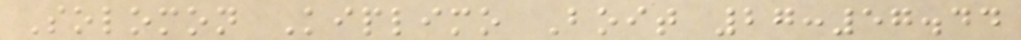Solomon Kiplimo Boit 27:57.44
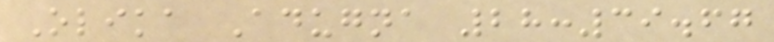Olika Adugna 28:39.67
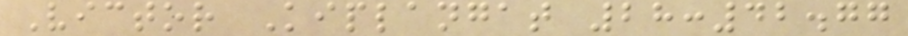Victor Kiplangat 28:42.77
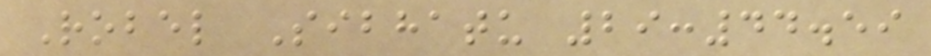Robel Sibhatu 29:44.59
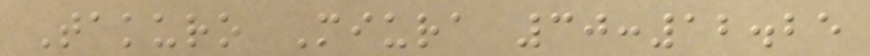Takuro Miura 30:12.25
